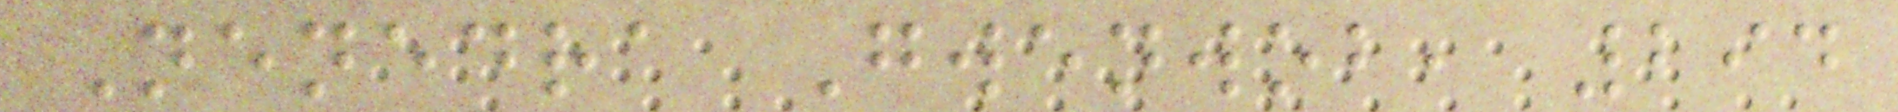Nenedra Gwenwob, 294
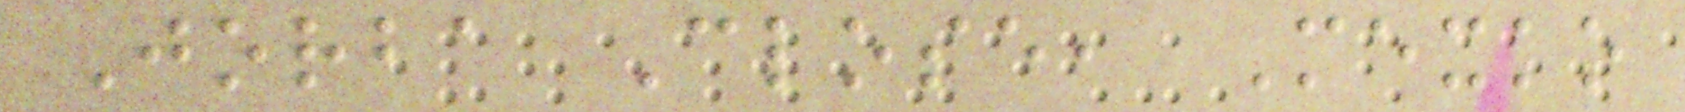Jorba Close, Mexko
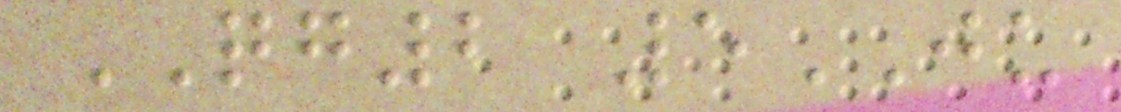QG2 5JU
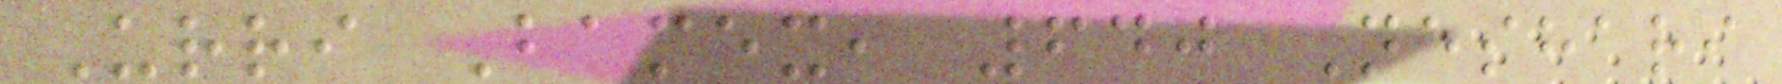Urri Bamex, 640 Neshari
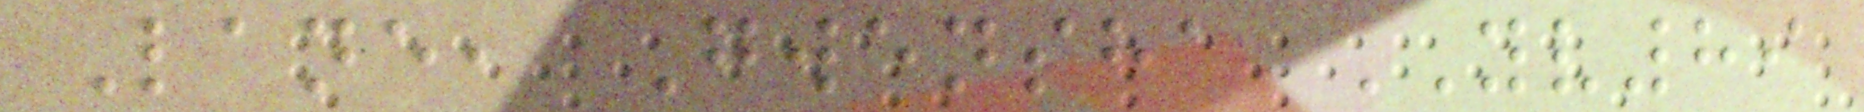Lane, Gwensha YV89
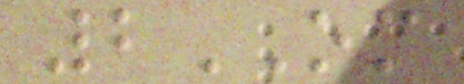2OM
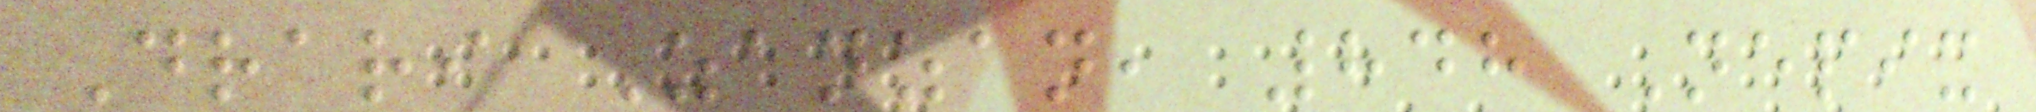Drari Zanzan, 848 Nepix
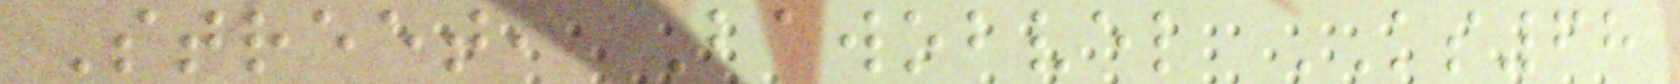Street, Bawobvel KS68
